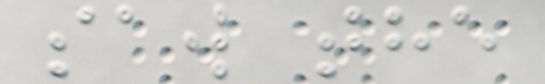saw the
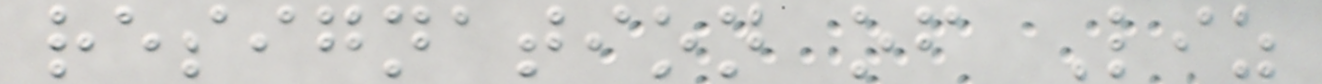resignation of Liz
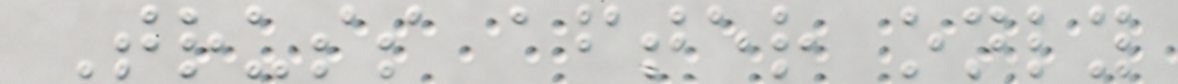Truss after only
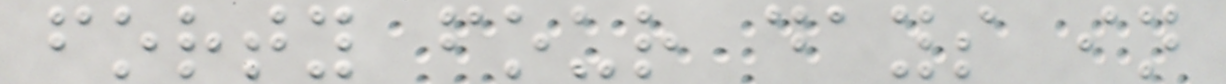forty four days in
